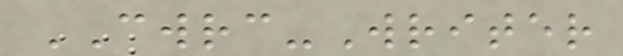CWRC-Writer
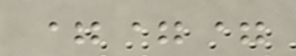===
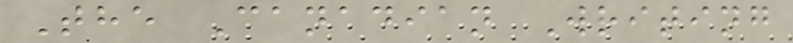The Canadian Writing
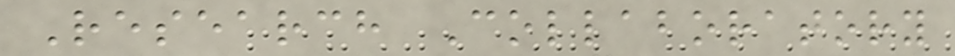Research Collaboratory
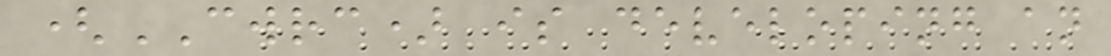(CWRC) is developing an
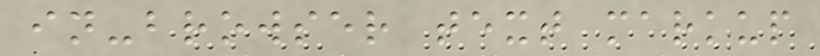in-browser text markup
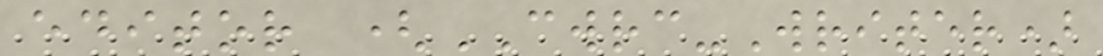editor (CWRC-Writer)
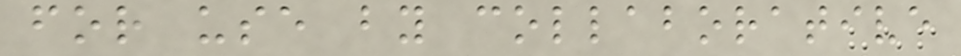for use by collaborative
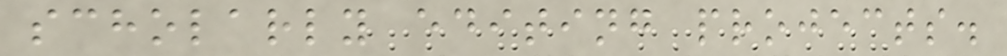scholarly editing projects.
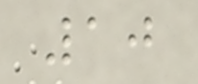10
